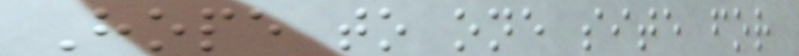Hope to one site for
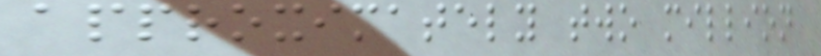approximately two million
